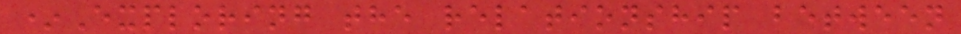*Exploring the relationship between
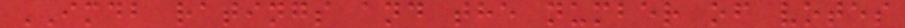IMDB ratings and the number of votes
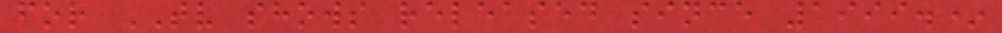for TV shows released since 1999.*
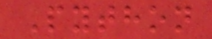Python
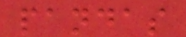pandas
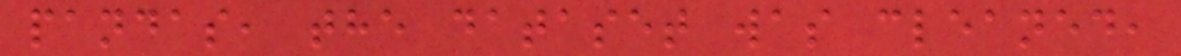pandas, the dataset was cleaned,
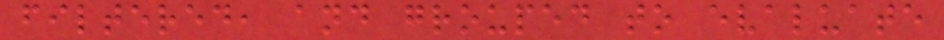filtered, and grouped to evaluate
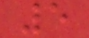5
